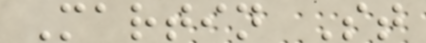Martin St
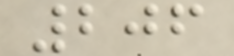206
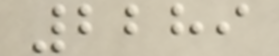2289
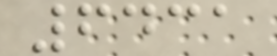6431
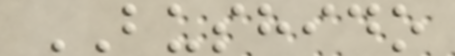BUSHIDO
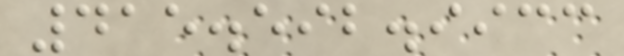415.592.9933
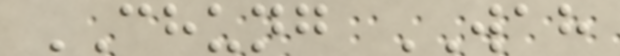CHUNG WAH
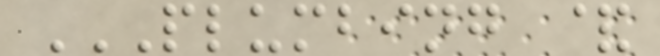PLUMBING &
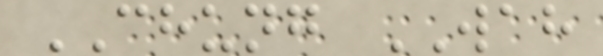CHUNG WAH
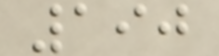190
